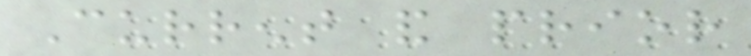Current and prior
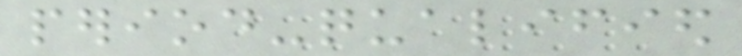period-qualified
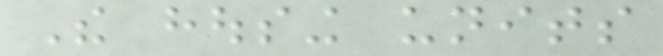The housing units
